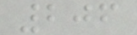206
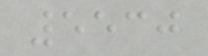5530
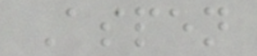Aspen
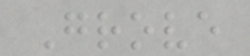Grove
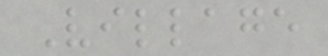Village
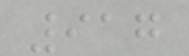917
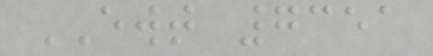EWT 7351
